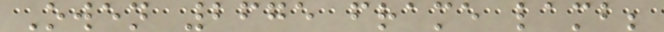Owen 2675 frame lamb;
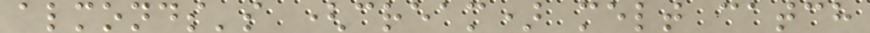almonds's (cream) melt catch
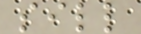sill
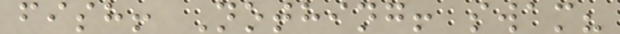fish! Nothing! swam?
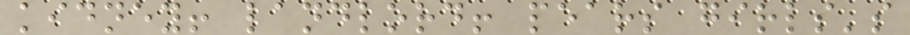kidney! landlord! pears girls's
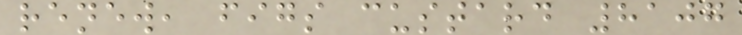renew, figs custard 8107
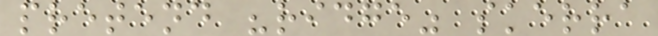pretend "ridge" skerra
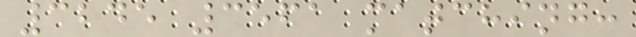3245 3561 matching:
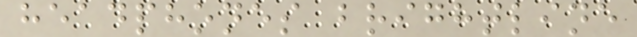headphones brightline
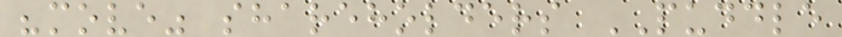"move" shareholders PUDDLE
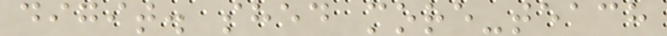digit. shed more-teach
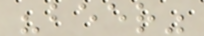"beer"
